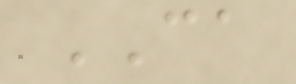CA
